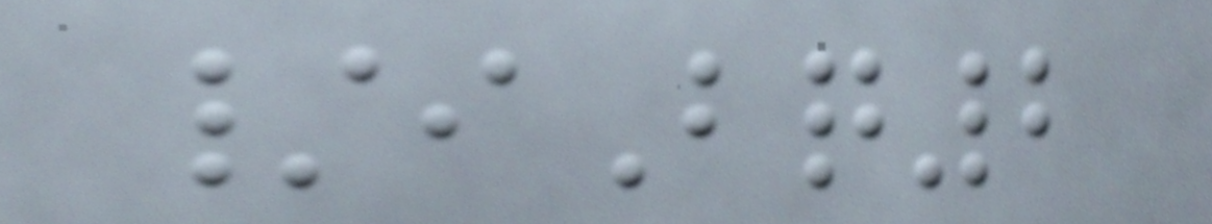/iBq2
